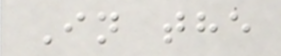In the
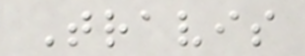Travis
